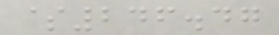$246.47
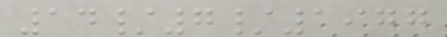14/7/1977
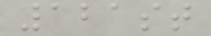121st
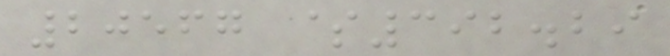20567 $392.29
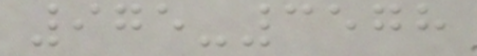975-3578
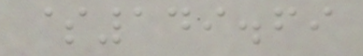$149.69
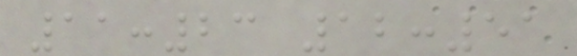11:23 12:51
